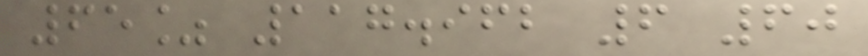65% 117.962 6 60
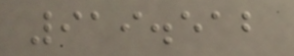919.512
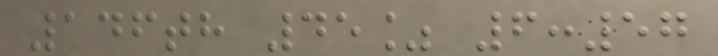146th 45% 6:57
